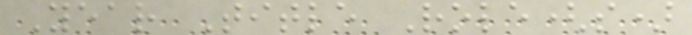Year Title Role(s)
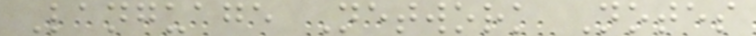Language Network Notes
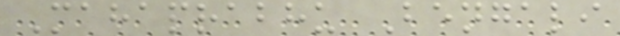Mahaprabhu Bengali
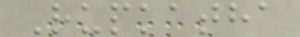Rupkatha
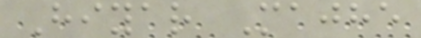Hiyar Majhe
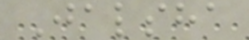Jalsha
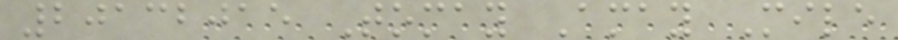20132015 Tomay Amay Mile
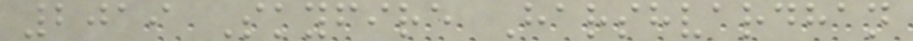2019 Skyfire Harshvardhan
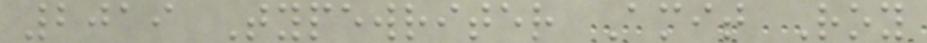2019 Typewriter Amit Roy
